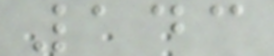143
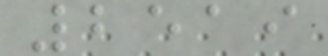2519
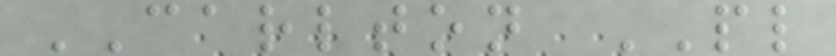CARLTON PL
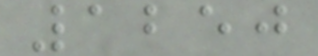1250
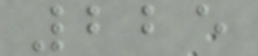225
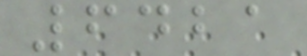6421
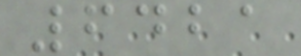6421
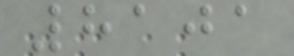8101
